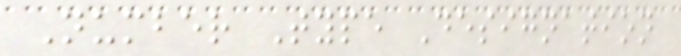Number Type Designation
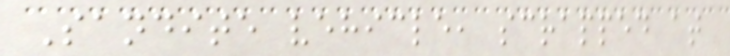Sandite vehicle, scrapped at
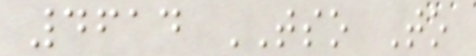4614 TSO To
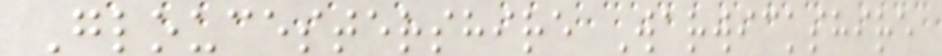Gloucestershire Warwickshire
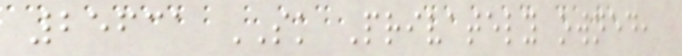25631 SK Privately owned,
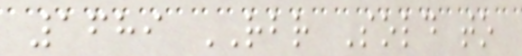1689 RBR Sold to
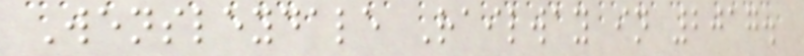Wensleydale Railway in 2017.
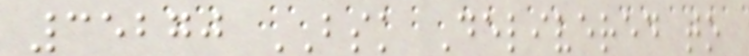35270 BSK Delivered to
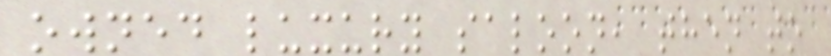owned luxury saloon, then to
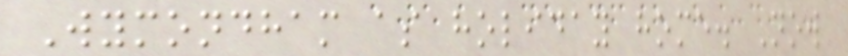Wymondham as holiday home. Now
